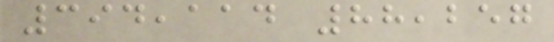394,114 88,257
